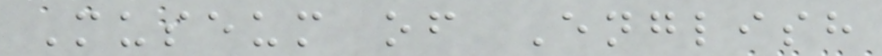Museum of English
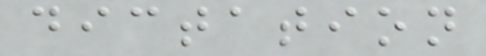dictation
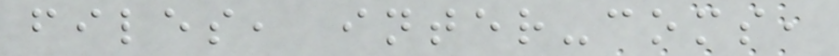files, inter-coms,
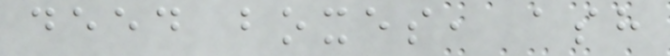deed boxes, ash
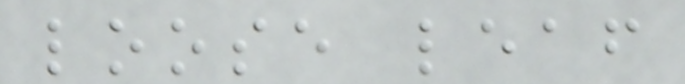loose leaf
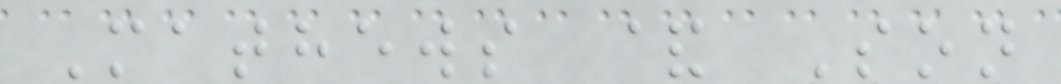Mathews & Son
